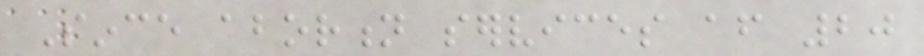Since abortion services after 20
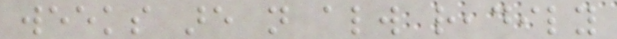weeks are not always readily
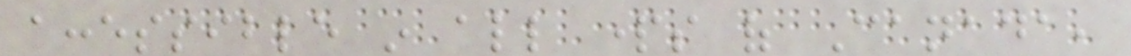accessible in all parts of Canada,
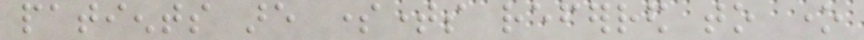patients are sometimes referred to one
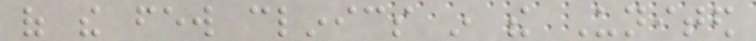of the few clinics in the United
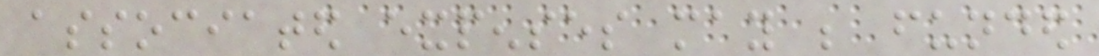associated expenses may be funded
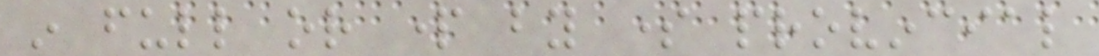in full or part by some provincial
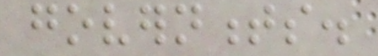governments.
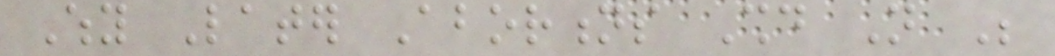Why Later Abortions Should Not Be
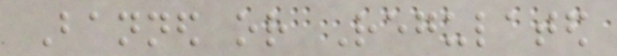Banned or Regulated
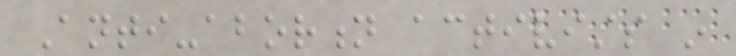Anti-abortion activists in
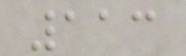113
